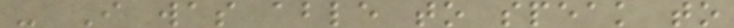- I was able to speak to
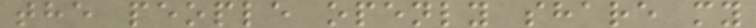the people openly share my
